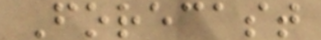Forecast
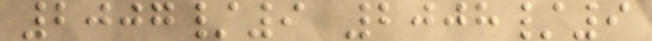2007/9 2008/9
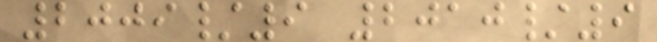2009/9 2010/9
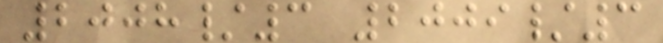2008/3 2009/3
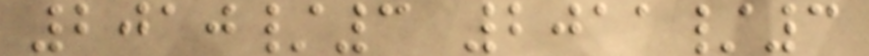2010/3 2011/3
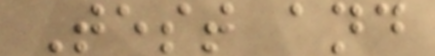Test and
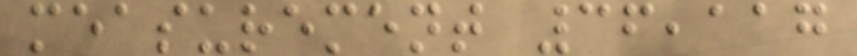measurement 36,117
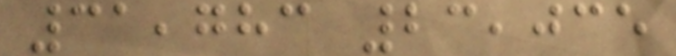31,783 23,035
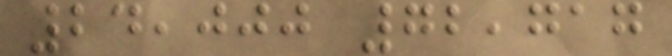24,000 72,717
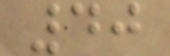40
